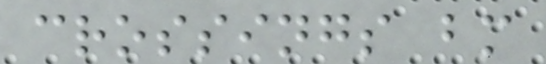crossings bm
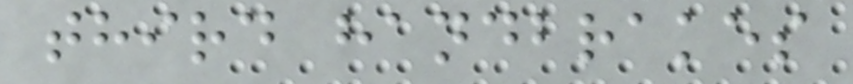third handbrakes
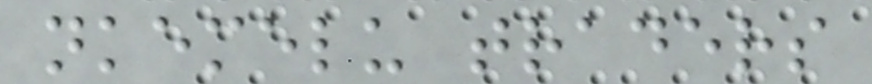nkemelu traders
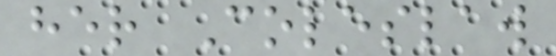her Coleslaw
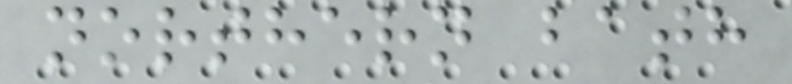northern bath
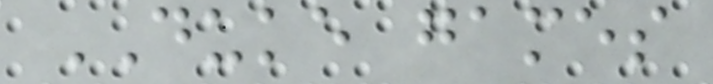DUKE games
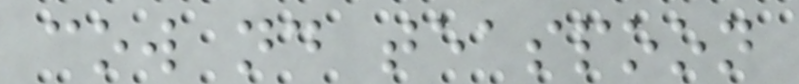cow nd teaspoon
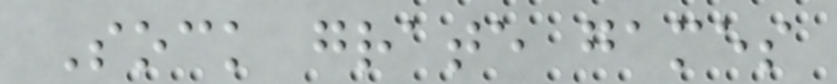Sock grate games
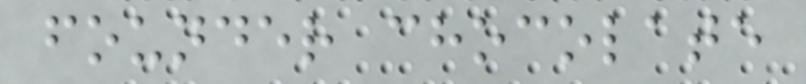founder chocolate
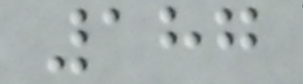187
